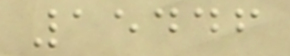15446
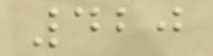420
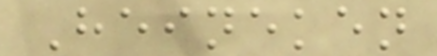Heineken
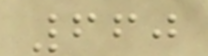660
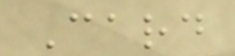Card
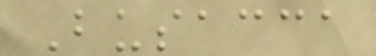Busacca
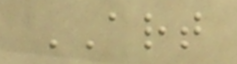ART
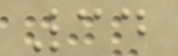34
